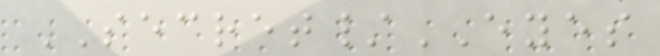SECRET/EYES
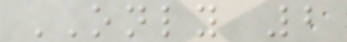ONLY 2
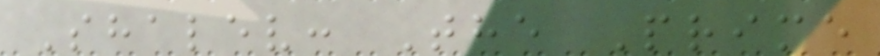Shalev: The Prime
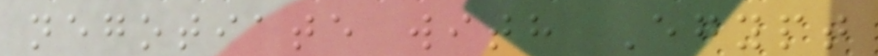negotiate with Egypt
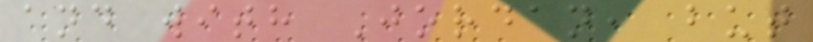and with Jordan, but
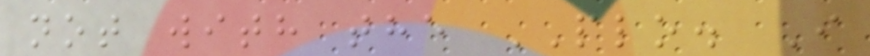not with the PLO. I
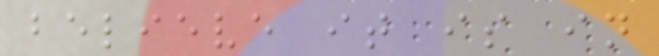believe it is in
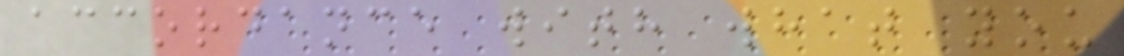accordance with what you
